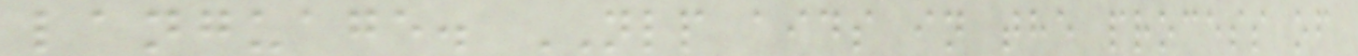language. NLP aids in the process of
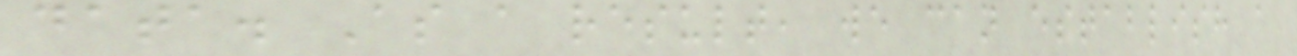data. As a result, we can establish a
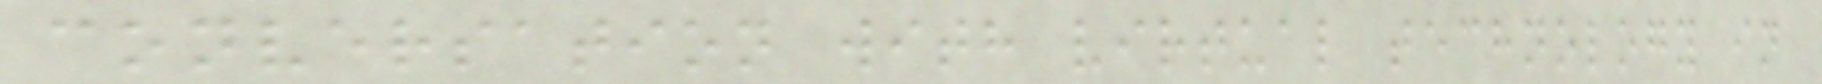conversation with virtual technology in
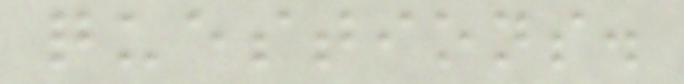questions.
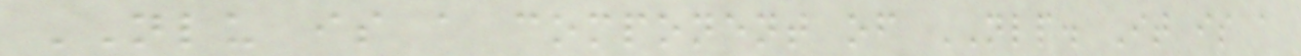NLU is a component of NLP. It is a
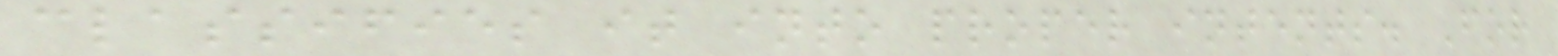classifies it into proper intents. For
